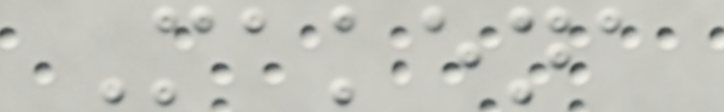Makena
